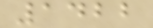1422
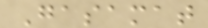Gasamat
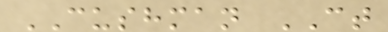CUSHMAN CT
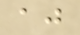aj
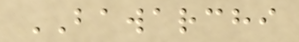BAWARCHI
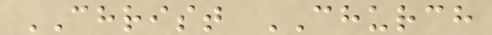CHRIST CHURCH
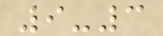9-3
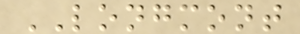LONGMONT
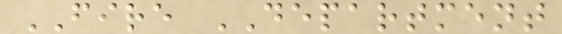FIRE DEPARTMENT
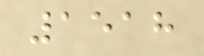1518
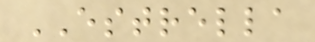ESTRELLA
